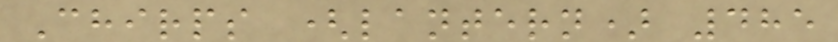Chirps (lantern) 485
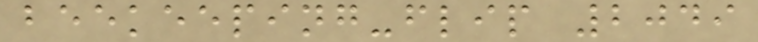beekeeping-flip 2049
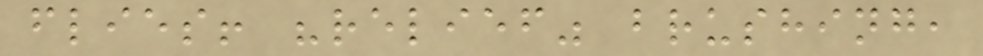flies! "relief" brushing,
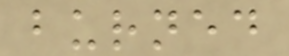burned
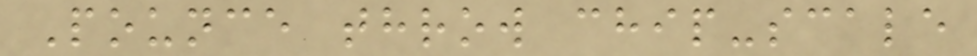Pounce throw chip-scale
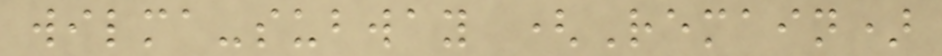wilma-subway (Remain)
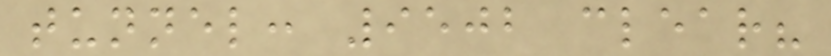tunnel: 9502 clear?
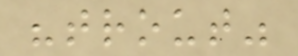"trout"
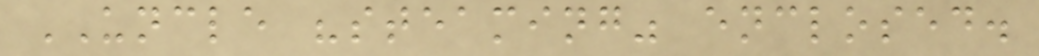UNCLE "steaming" enclosed.
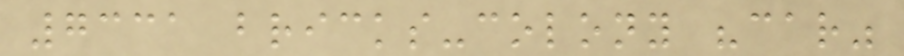7331 bricks-colony "car"
